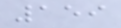159
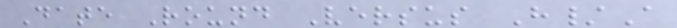Date Round Versus H/A
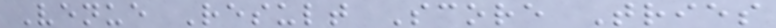Venue Result Score Tries
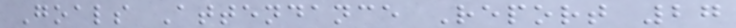Goals Attendance Report 27
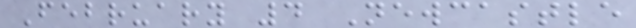February 4 Newcastle
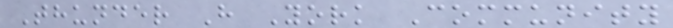Thunder H York Community
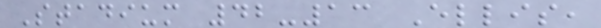Stadium 42-13 Ellis,
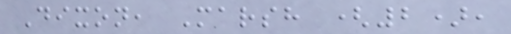Dixon, Marsh (2),
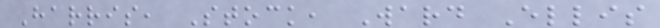Harris, Stock, Ward Ellis
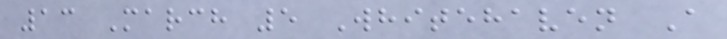13 March 5 Whitehaven A
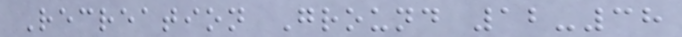Recreation Ground 12-38
